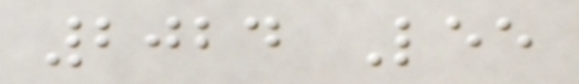2024 Lee
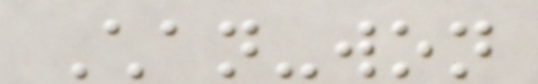Chan-won
